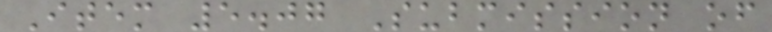Item 5.07 Submission of
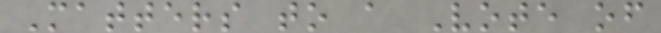Matters to a Vote of
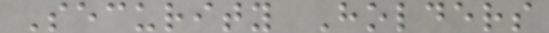Security Holders
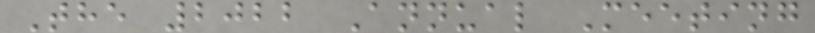The 2022 Annual Meeting
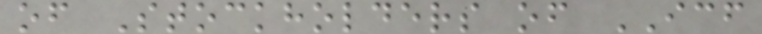of Stockholders of ICF
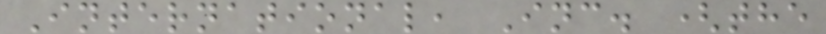International, Inc. (the
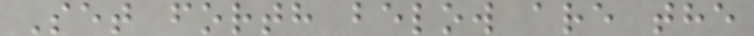Set forth below are the
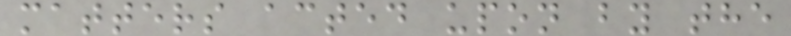matters acted upon by the
